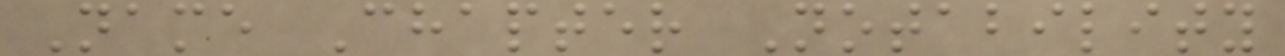Name Chapter Notability
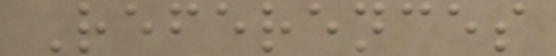References
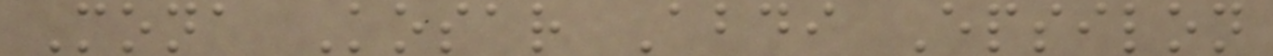Mona Kosar Abdi Epsilon
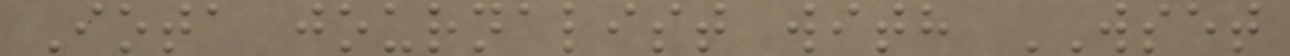Iota journalist with WSET
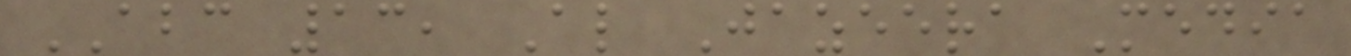ABC 13, Al Jazeera Media
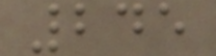245
